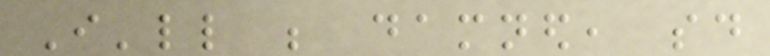I'll be damned, said
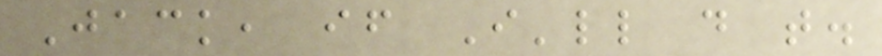Jack, if I'll do that.
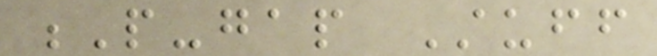P-gap Stuff
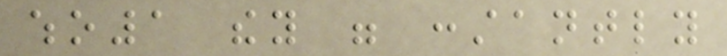who1 they were constantly
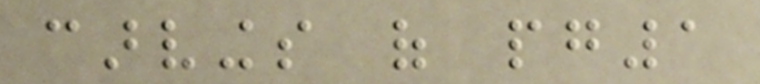carvings of pg1
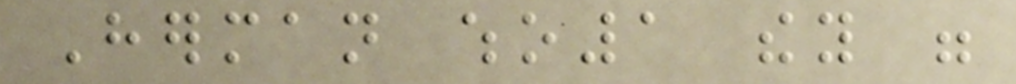Herman who1 they were
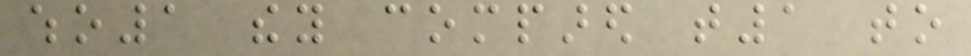who1 they compared t1 to
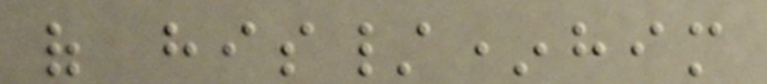of his/*him
